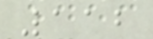112
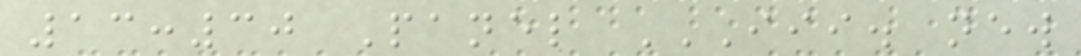13:30 Panel III. NEW
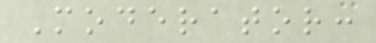Moderator:
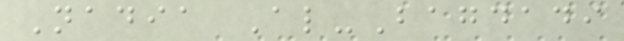Nadia Al-Bagdadi
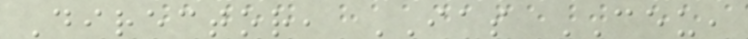Director, IAS CEU,
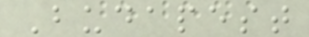Budapest
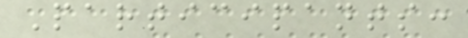Participants:
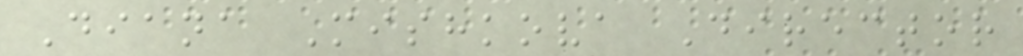Diana Mishkova Director
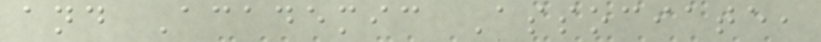and Academic Associate,
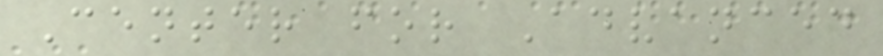Center for Advanced
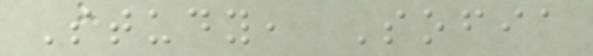Study, Sofia
